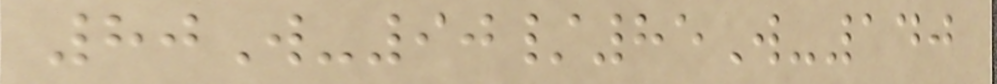80W-90/85W-140
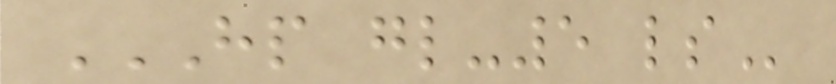HP GL-5 LS
